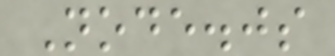Node.js
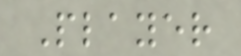Player
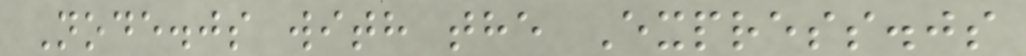Node.js with the Express.js
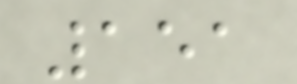151
